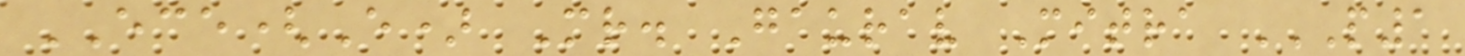ECE(E) Mr. Gaurav Mitra P1
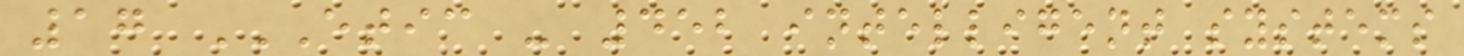17 ETIC - 452 INTELLIGENT SYSTEMS
